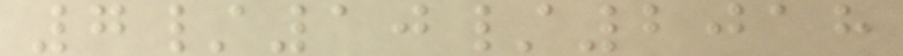7/10/2018
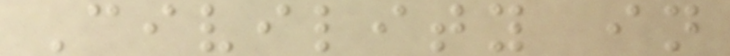Civility in
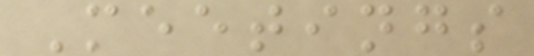Meetings
